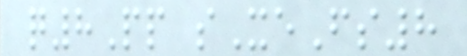q8Pp sXeFs8
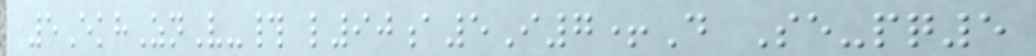5EkhZnV-# l90a5I7+D Se-pq5
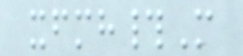xfmh#M
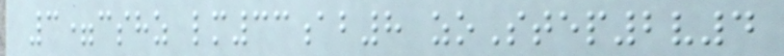3=cshz lm33ab8 zoStep2v4
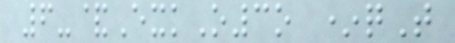6-&ExkO3o *qT
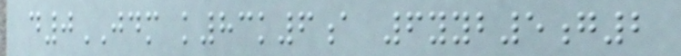d0JDM k83k6a 6yyb5g2
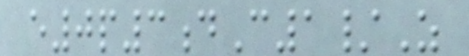e0p3dC1/Z
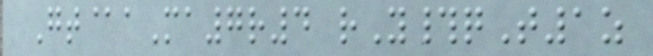Gt@aMa7r4 rY#qT1z
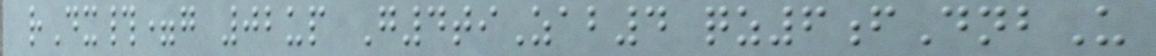rDx#=g 02up G4tiZab4 qz6fDnbU
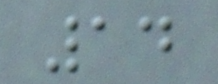14
